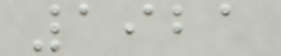1921
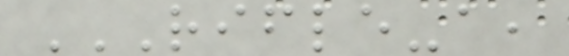RIFLE-A,
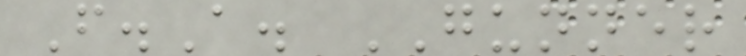F.A. GUNNER
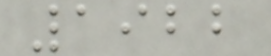1922
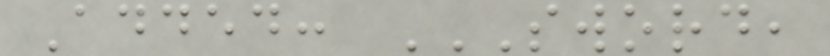Added: SWORD,
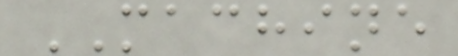MACHINE
